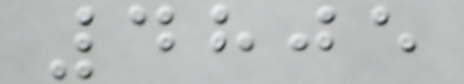4805
